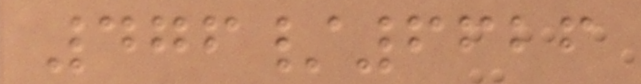476/6626
